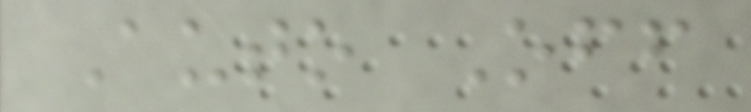Auto Off
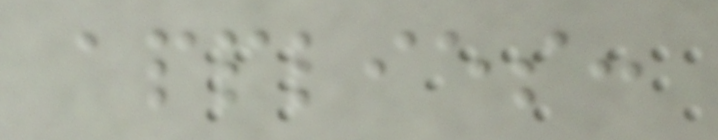applies:
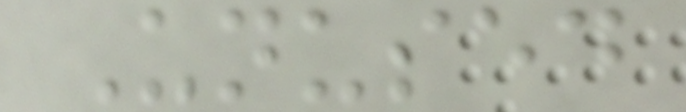Unused
